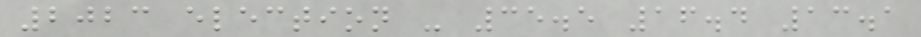2023 election - 35.5 16.4 13.1
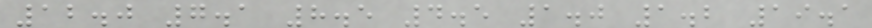12.0 7.1 8.5 4.5 1.0 1.2 19.1
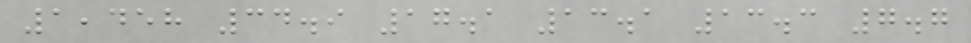1,458 34.9 17.1 13.1 13.3 7.7
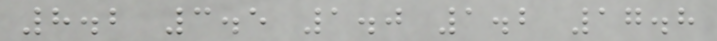8.2 3.5 1.0 1.2 17.8
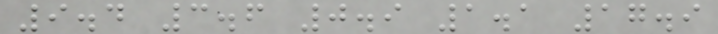9.4 3.6 0.9 1.1 17.9
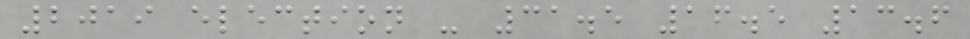2019 election - 31.5 16.5 13.6
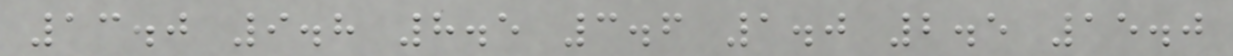13.0 9.8 8.5 3.6 1.0 2.5 15.0
